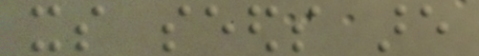its seeds are
